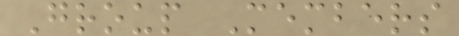Group Members
